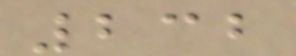232
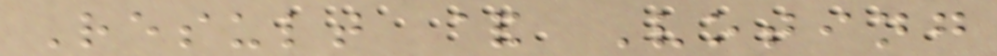Result & Voting
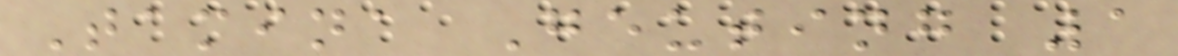Tamina Geuting 1
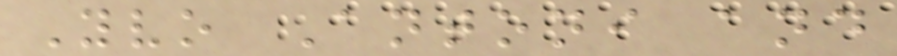Yvo Antoni and
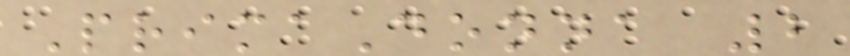PrimaDonna 2
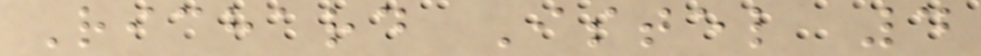Richard Istel 4
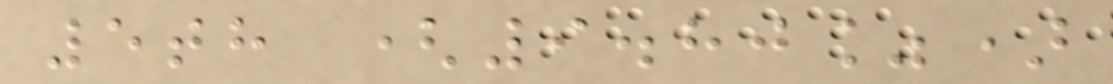5th (9.80%)
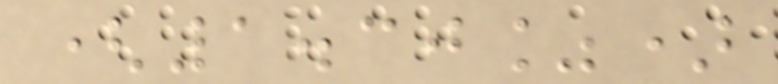(1.30%)
